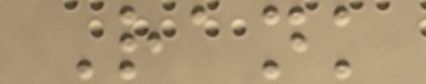Rank
